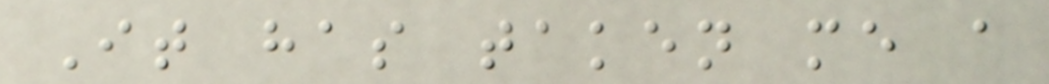It has taken me a
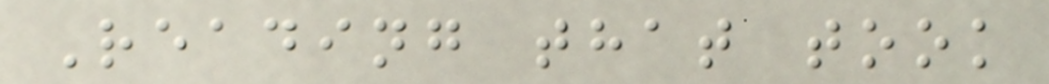Reading that took
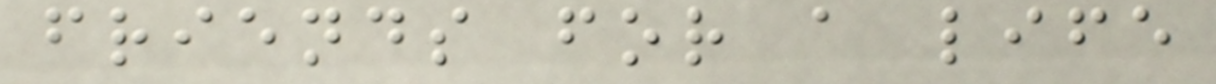friends for a life
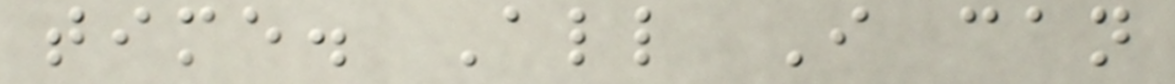time. All I can
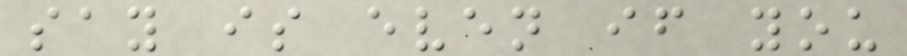say is even if you
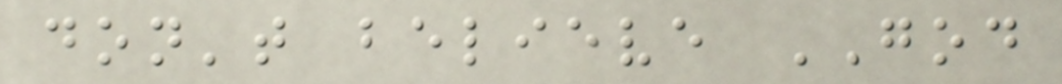don't believe GOD
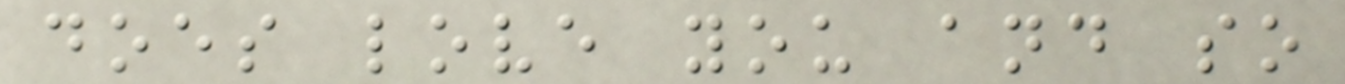does love you and so
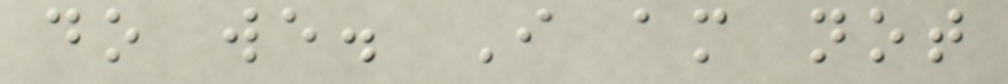do we. I am not
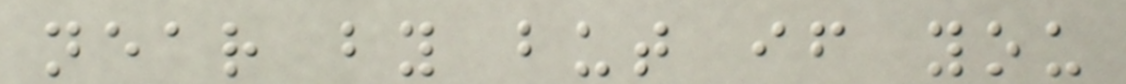near by but if you
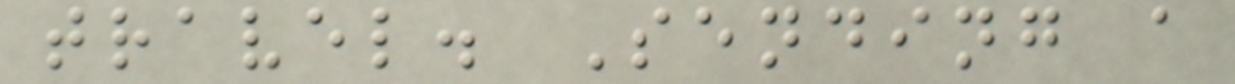travel. Sending a
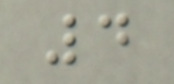4
